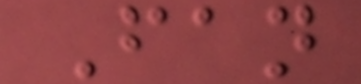Fan
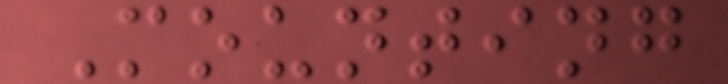Mounting
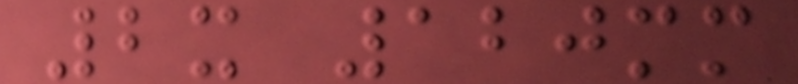2x 120mm
